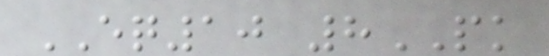EQ10 8PK
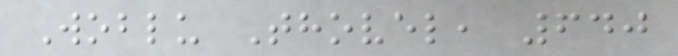Woblu Thovel, 640
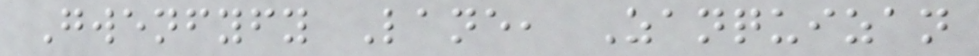Gwenfyfy Lane, Zanquizan
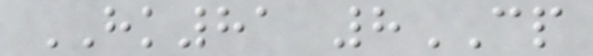HK81 8CP
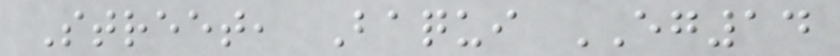Street, Baqui EG14
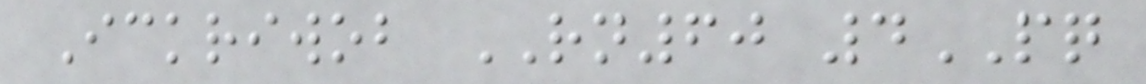Ickriwob RN60 4PQ
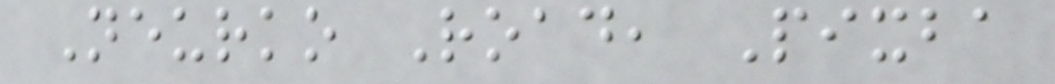Neurko Road, Pixba
